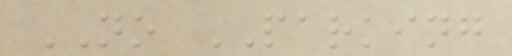NO PARKING
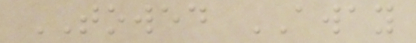TOWED AWAY
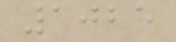1025
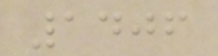1406
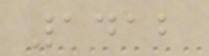1412
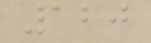120
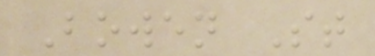Bowen St
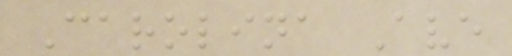Carolina Ave
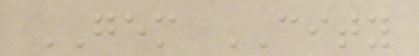GEM CITY
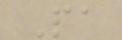Pa
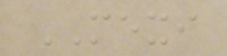MEXI
